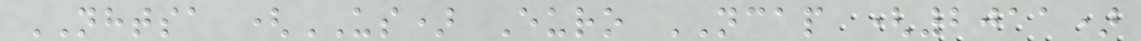NHTSA (US) Euro NCAP (2011)
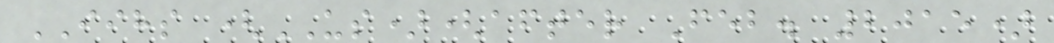IIHS (US)(after Feb. 2015)
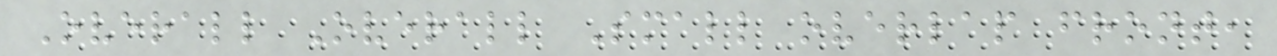Overall Overall Small overlap front,
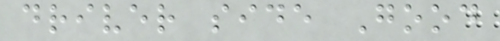driver side Good
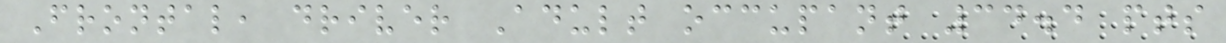Frontal, driver Adult occupant 34.4 pts
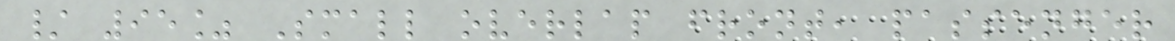/ 95% Small overlap front, passenger
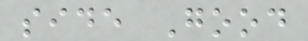side Good
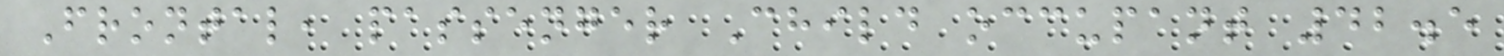Frontal, passenger Child occupant 42.5
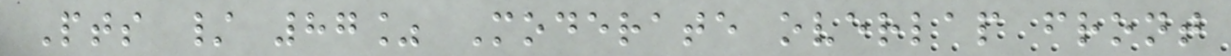Pts / 87% Moderate overlap front
